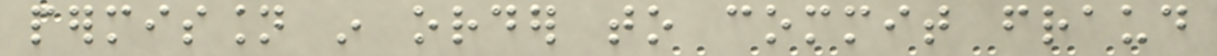permission in order to commit fraud
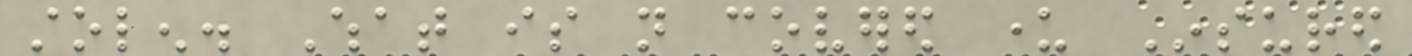stolen. What is not covered under Insured
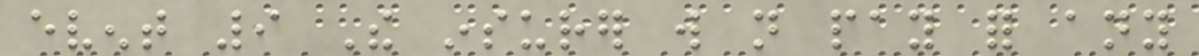event 9 The insurer will not pay for any
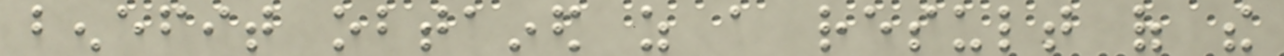benefit obtained as a result of the
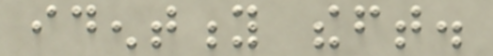identity theft.
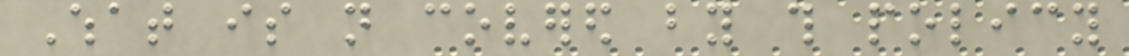What is not covered by this policy
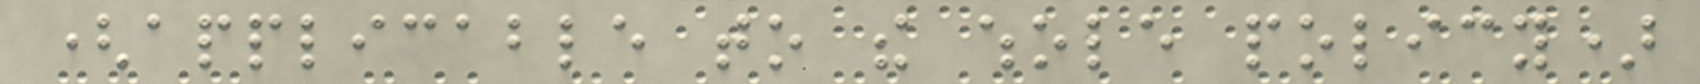(applicable to the whole policy)
